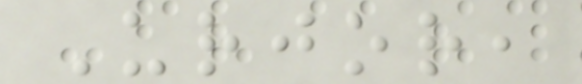Urjor,
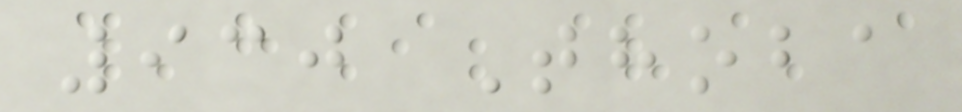930 Thoba
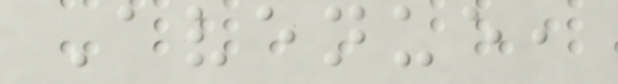Avenue,
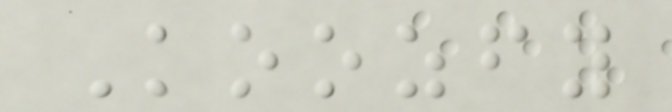Koozfy
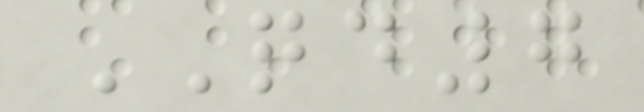QD7
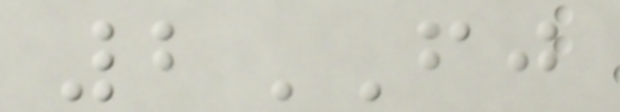2FJ
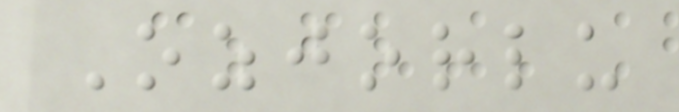Ozjorlu
